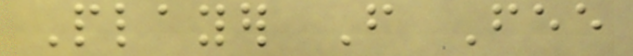Player From Fee
